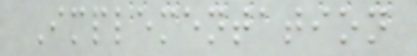Implementation
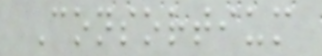Consortium
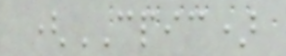(CPIC)
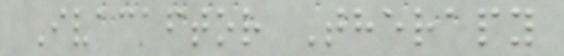Ivacaftor Therapy
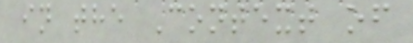in the Context of
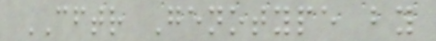CFTR Genotype by
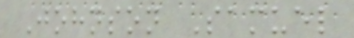Johnson Samuel
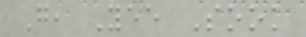G, Yee Sook
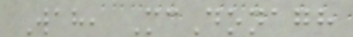Wah, McDonagh
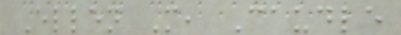Ellen M, Caudle
